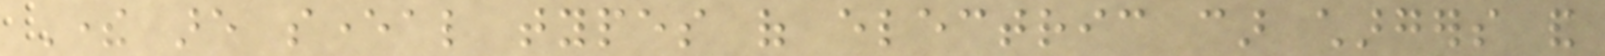There are several types of electric car chargers and
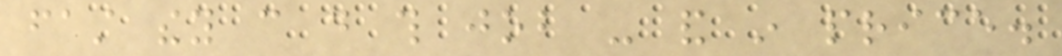fast they can do this job - and in price.
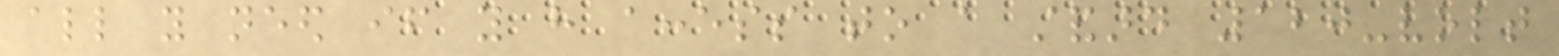all you need if you have access to a standard 120-volt
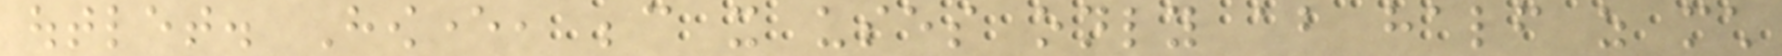outlet. However, because it uses only about half as much
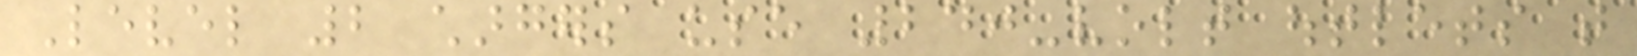Level 2 chargers use 240-volt outlets that
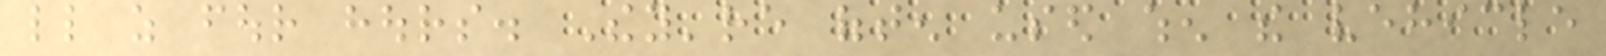little as four hours. They're often used when the vehicle
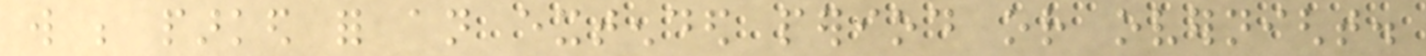will be parked for an extended period or overnight.
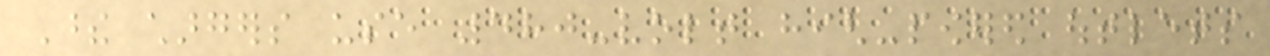These chargers use 480-volt high-powered outlets
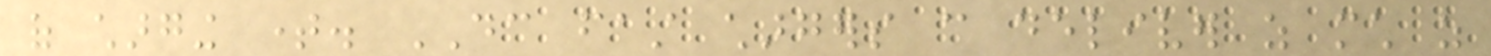of charging time. DC fast chargers can deliver as much as
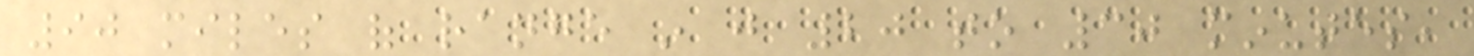90 miles of range in just 20 to 30 minutes,
